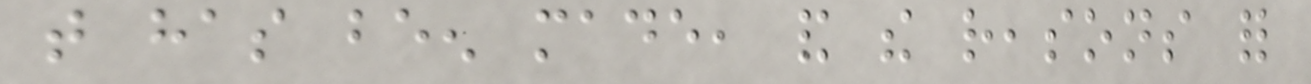that has been made, and the reasons for
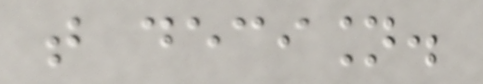that decision.
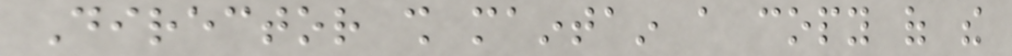Director shall maintain a copy of the
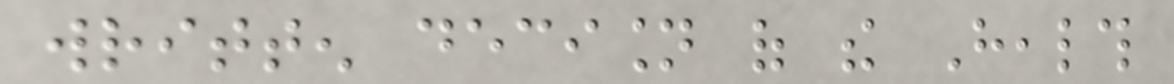written decision of the Health
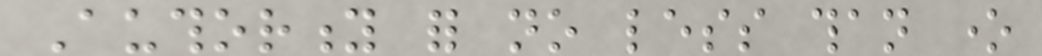Authority for no less than one
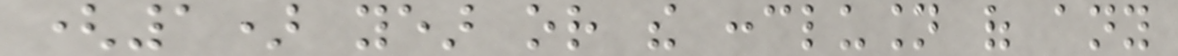(1) year or the conclusion of any
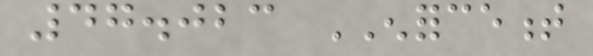47.023 ENFORCEMENT
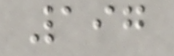197
